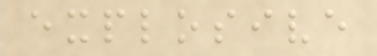explosive
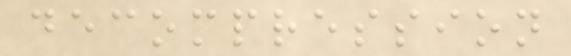decompression
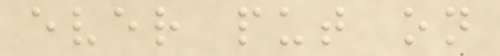ever put on
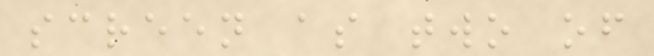screen as two of
